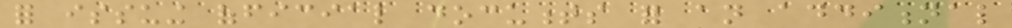for issuing official documents for an additional
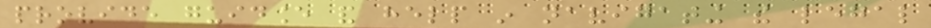provide guidance and help in navigating the legal
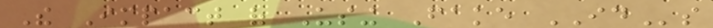The Impact of Using Fake IDs
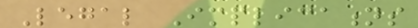Legal Implications
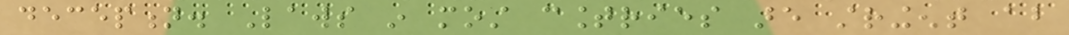deception. Laws in most countries are stringent about
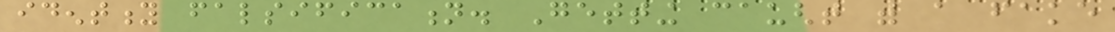identity falsification. Getting caught with a fake
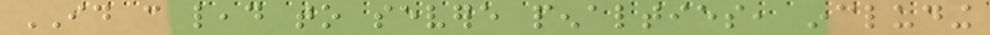ID can lead to severe penalties, including
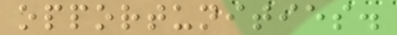opportunities.
